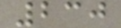230
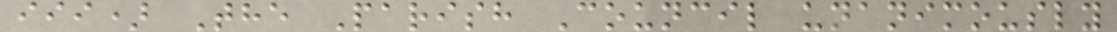iii) The Parish Council unanimously
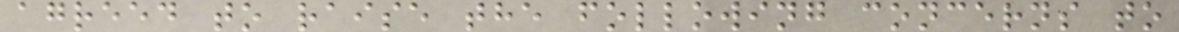agreed to raise the following concerns to
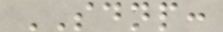SDNP:
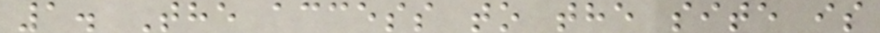1. The access to the site is
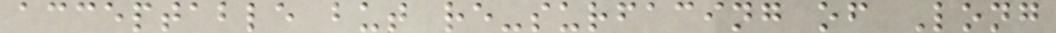acceptable but re-surfacing of Long
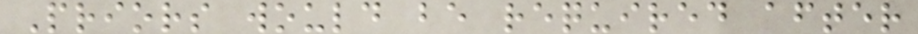Priors would be required after
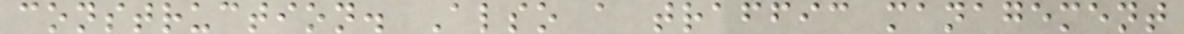construction. Also a traffic management
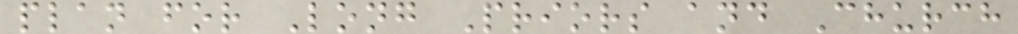plan for Long Priors and Church
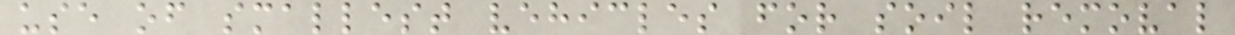use of smallest vehicles for soil removal
